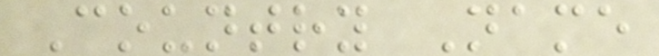Country Name
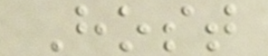Host
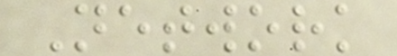Network
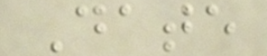Date
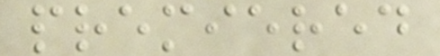premiered
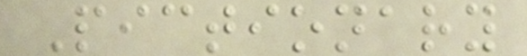Pictionary
